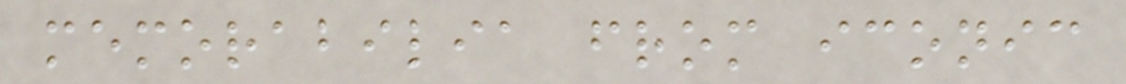memorabilia from iconic
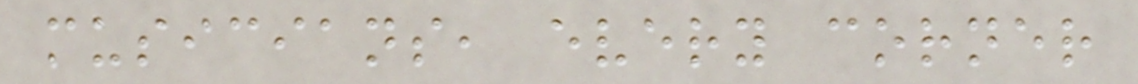musicians, every corner
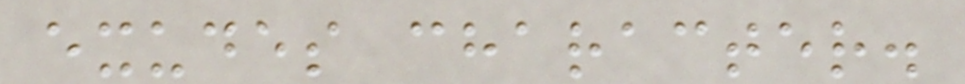exudes character.
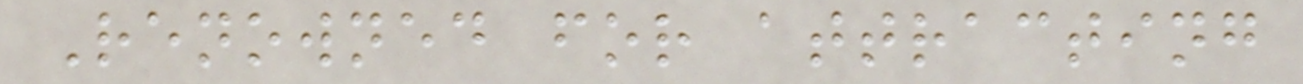Renowned for attracting
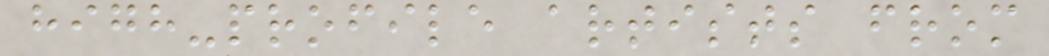high-profile artists from
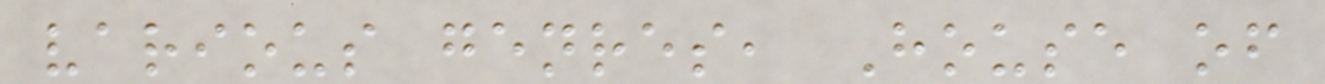various genres, House of
